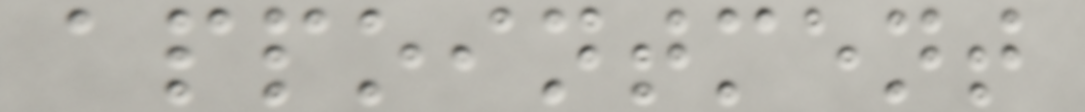appointment
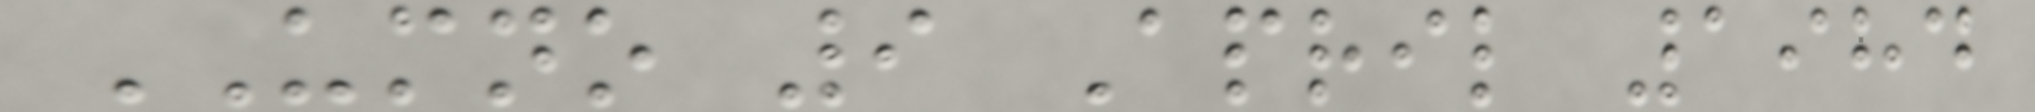UMNO 9 April 1984
